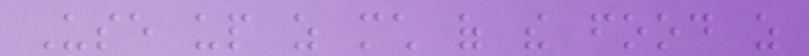Use up as much of the food as
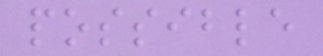possible
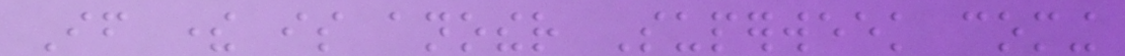If there is another Superweek coming
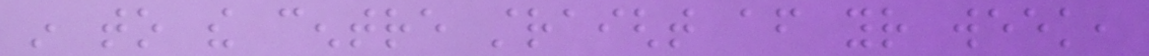in to the centre straight after your week,
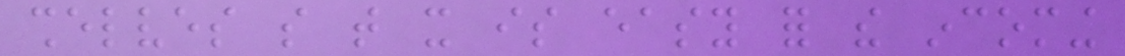shelves so that it is easy for the incoming
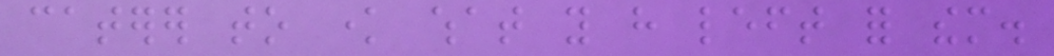caterer to know what you have left for them.
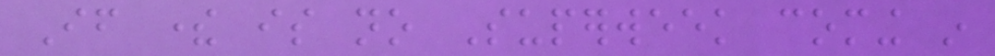If there is no Superweek coming in
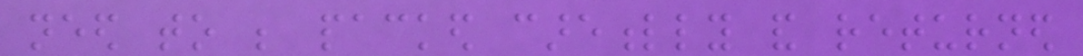need to be packed carefully and returned
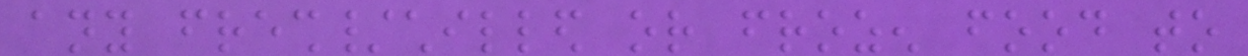any fresh/chilled or frozen food to
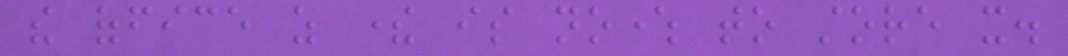the office as there is nowhere to store it.
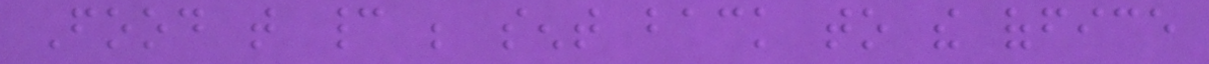Food that cannot be sent back to the office
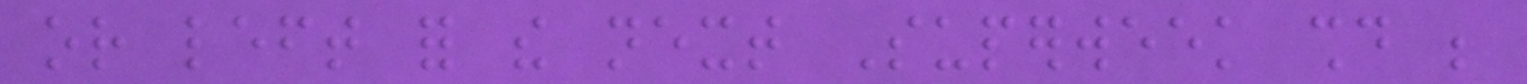or left for the next Superweek should be
